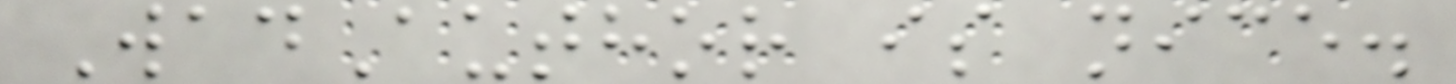WadAuthor is nice.
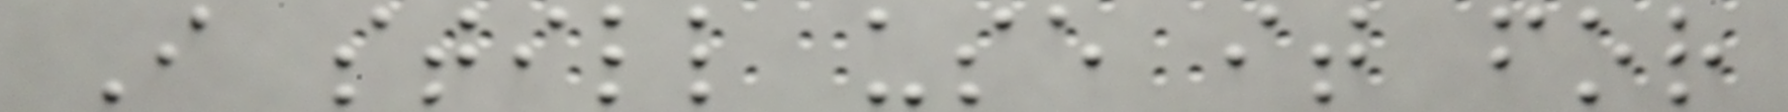I still use it for
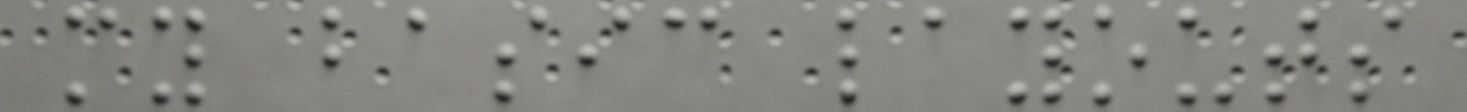my basic layouts
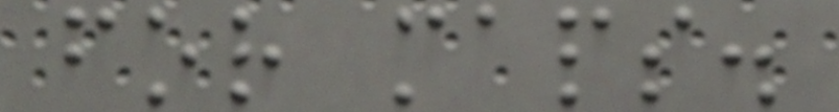for maps.
